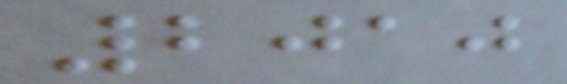2010
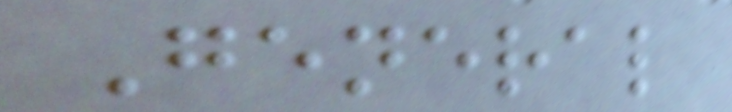General
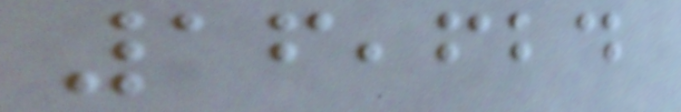16,624
